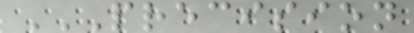PRECISION
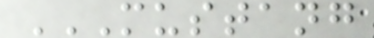MUSTANG
